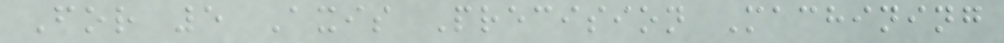For 5 Axis Precision Machining
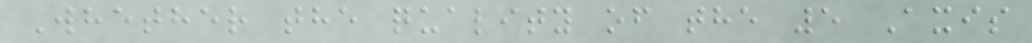Whether the quality of the 5 Axis
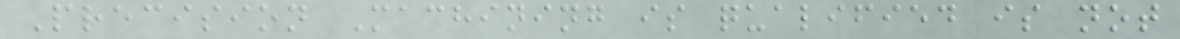Precision Machining is qualified is not
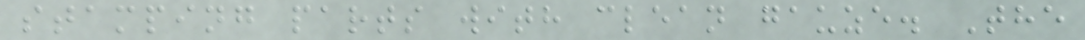stamping parts with clean gauze. The
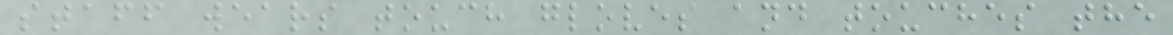staff wears touch gloves and touches the
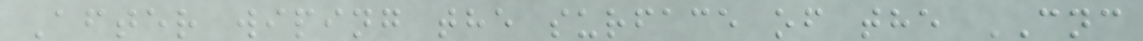After wiping the surface of the CNC
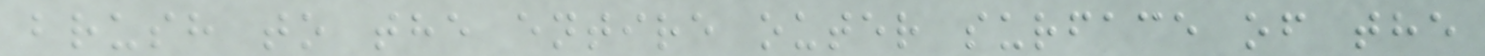brush to the entire outer surface of the
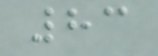83
